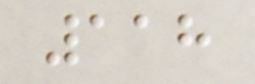118
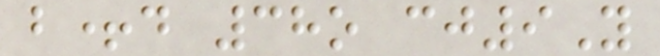b+d 38o cj9Y
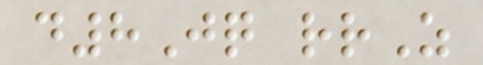d8Jq rrZ
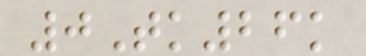0Tk26k
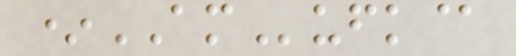*AMufk@
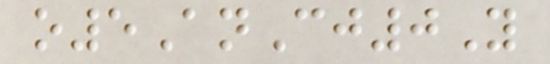o5AnCj0Y
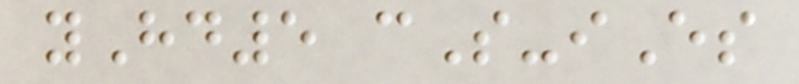yHd5 cS-iEs
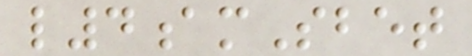l4amSbet
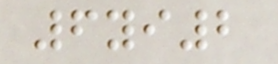6yi2
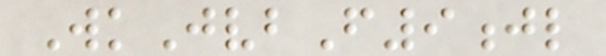WkJvbF9jl
